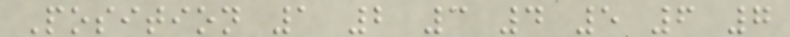Position 1 2 3 4 5 6 7
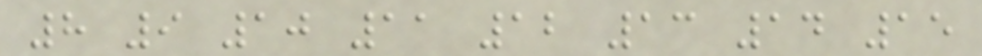8 9 10 11 12 13 14 15
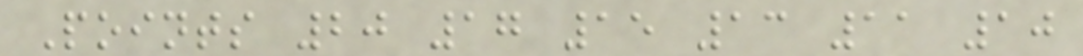Points 20 17 15 13 11 10
